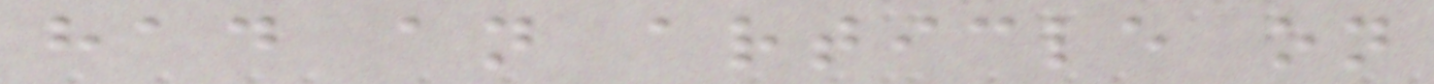had an article on
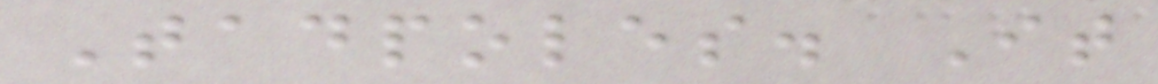Tadpoles. It
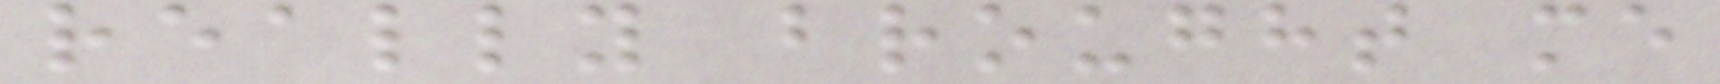really brought me
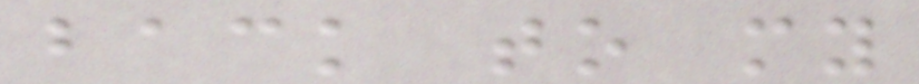back to my
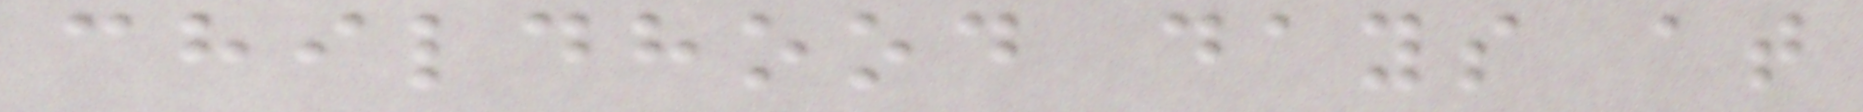childhood days at
